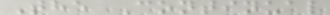The Continual
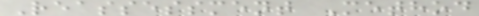Reassessment Method
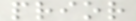prior
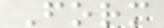Form
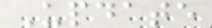Update
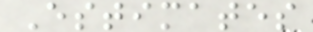Estimates
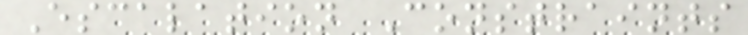Escalation Constraints
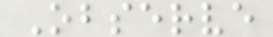Observe
